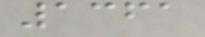1361
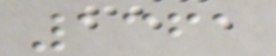1361
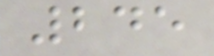245
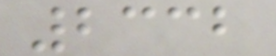2332
